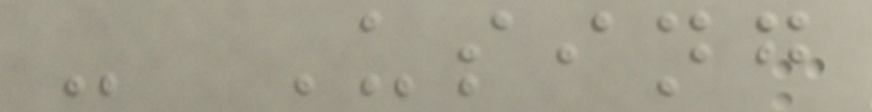- Using
